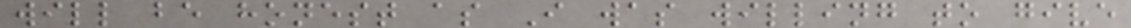will be honest as I was willing to give
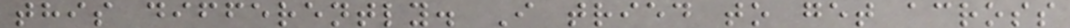this differently. I tried to get across
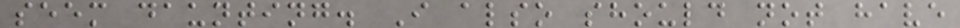seem daunting. I also should not have
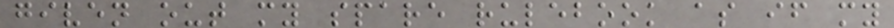given out my spare rulebook as if my
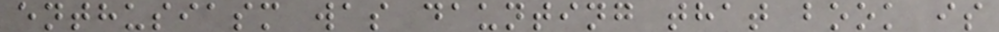enthusiasm was daunting that book is
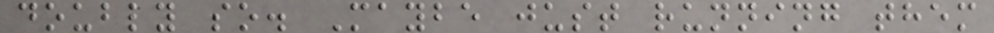doubly so. Maybe just running them
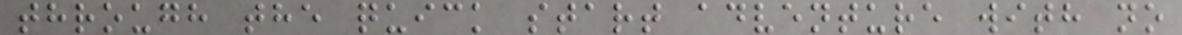through the quick start adventure with no
